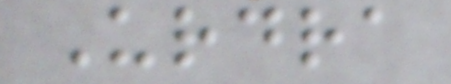Urdra
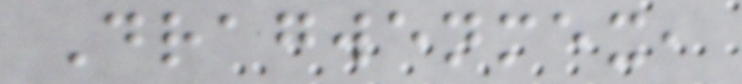Dragwenmex,
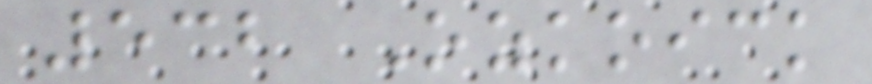532 Ozkoick
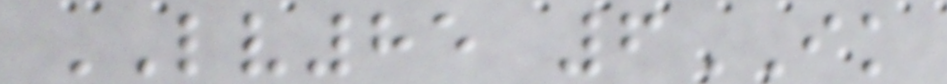LV85 6IK
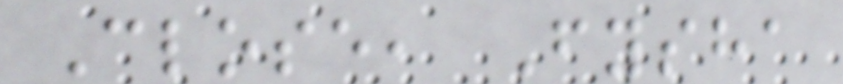Close, Fysha
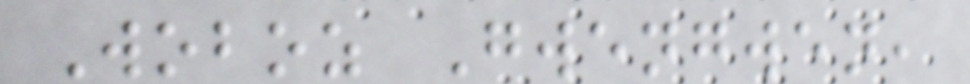Woboz Gwengwen,
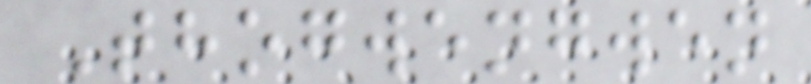Thogwengwen
